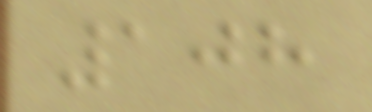108
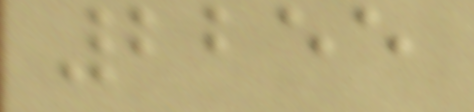2255
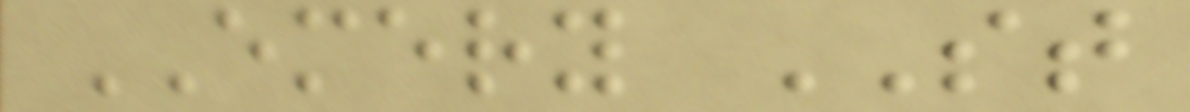EMERY ST
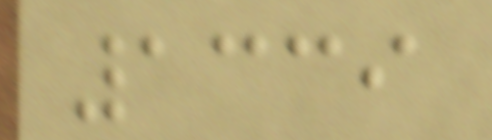1339
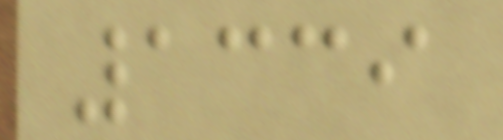1339
